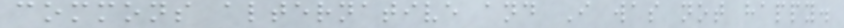commons alternative and I was not happy.
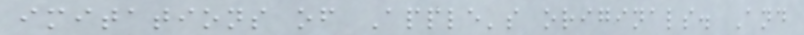imitations of Apple's originals. And
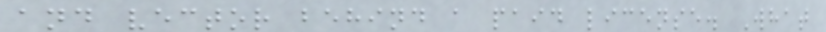and vector behind a paid license. What
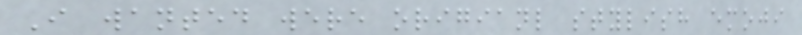I wanted were origianl stylish emoji
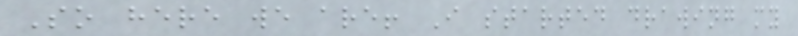So here we are! I started drawing my
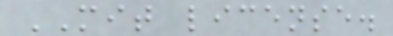MIT license.
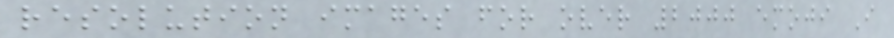resolution images for over 2000 emoji I
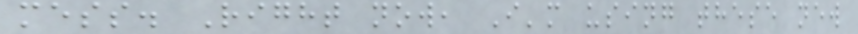mess. Right now, I'm using these new
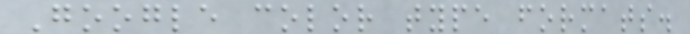Google color type formats.
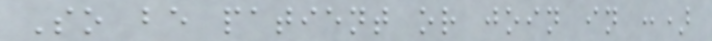So be patient or join in :)
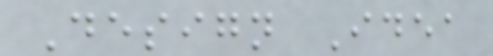Design Idea
